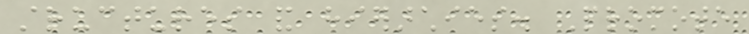structures and hierarchies. Promote
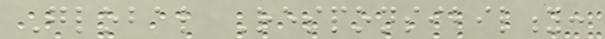Global Responsibility:
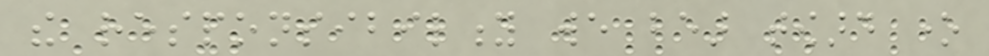the responsibility we bear toward one
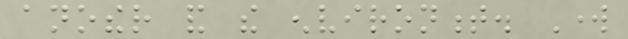another and the environment. Work
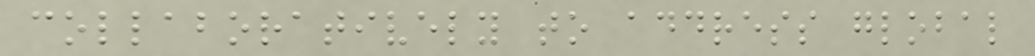collaboratively to address global
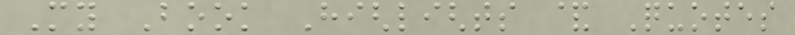My Book Highlights & Quotes
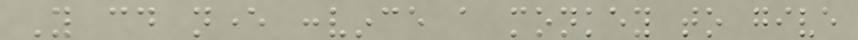You could never convince a monkey to give
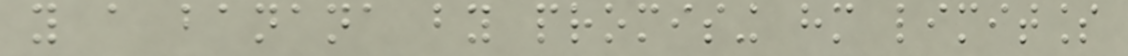you a banana by promising him limitless
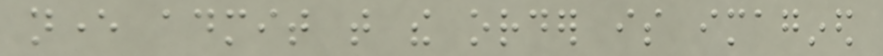never admit that the order is imagined
